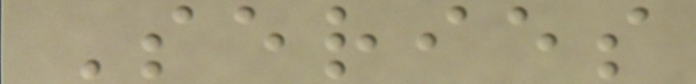Series
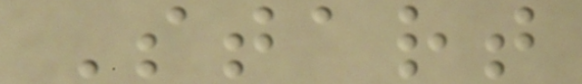Start
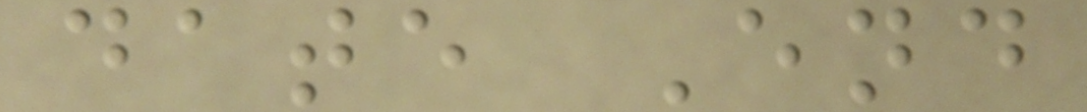date End
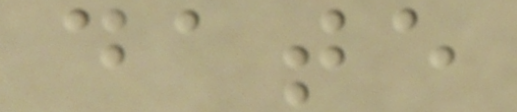date
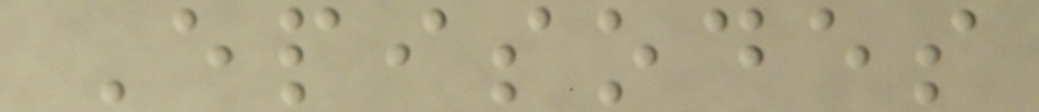Episodes
